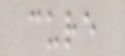cure
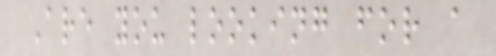Are you looking for a
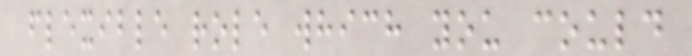flexible role which you could
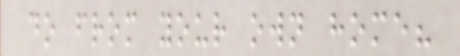do from your own home?
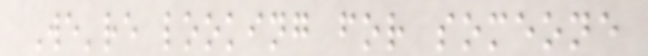We're looking for someone
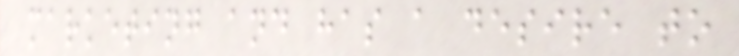marketing and has a desire to
